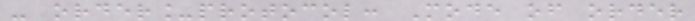- order_protocol: Mode of order
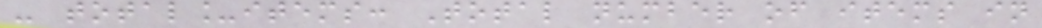- total_items: Total number of items in
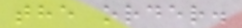the order.
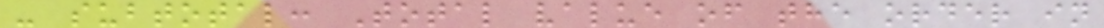- subtotal: Total value of the order in
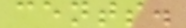cents.
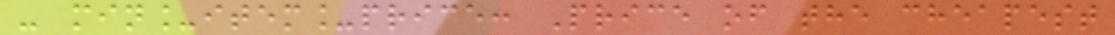- min_item_price: Price of the cheapest
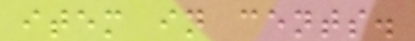item in cents.
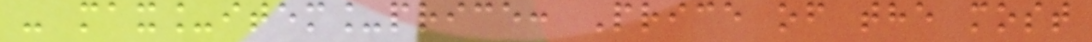- max_item_price: Price of the most
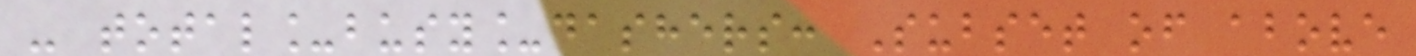- total_busy_dashers: Subset of above
